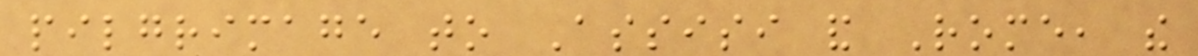pilgrimage to Assisi and Rome, the
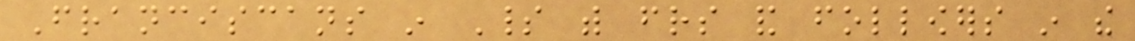Franciscans in Spirit with friends and followers in the
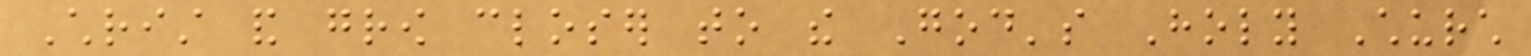Christ and grow closer to the God's Holy Church
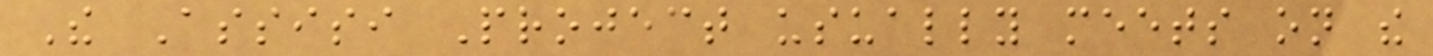The Assisi Project usually meets on the
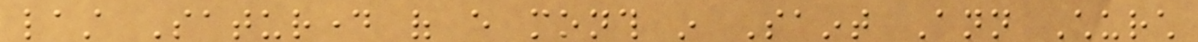last Saturday of every month in Saint Ann Church
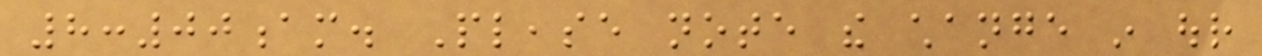8:00am. Please note the change in our
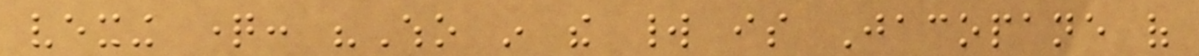vexing question: "Who in the world is Jacopane of
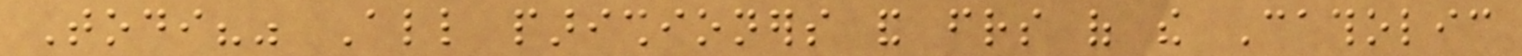Todi?" All parishioners and friends of the Catholic
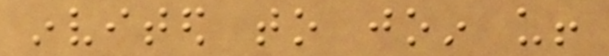invited to join us!
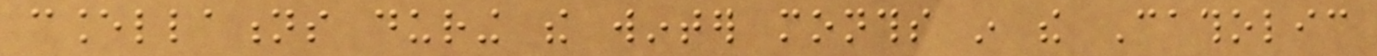cancellations during the winter months in the Catholic
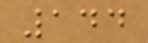144
